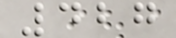427
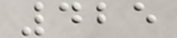425
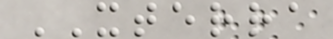XTERRA
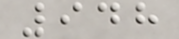948
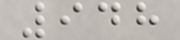948
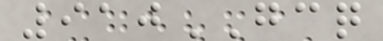910GCQ
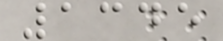1345
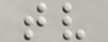tv
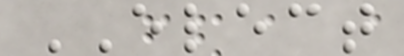ELECT
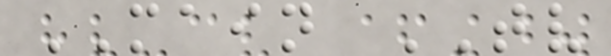MAIN TV
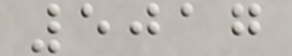5017
